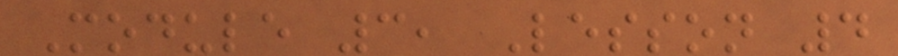Module 3, Lesson 4
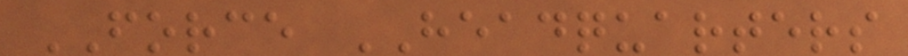FORCE HEADQUARTERS
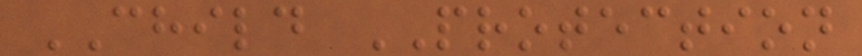CHILD PROTECTION
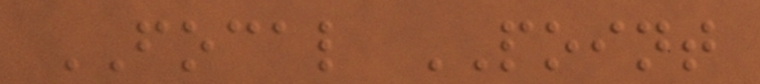FOCAL POINT
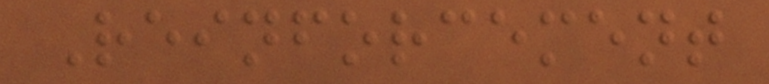Reinforcement
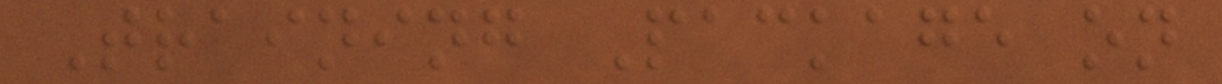Training Package on
